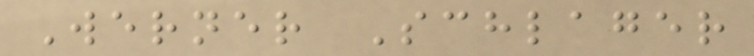Werner Schlager
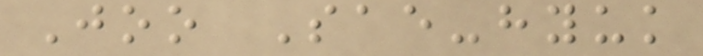Joo Sae-hyuk
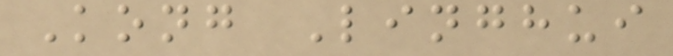Kong Linghui
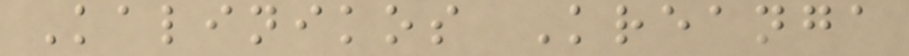Kalinikos Kreanga
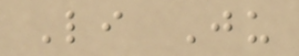Li Ju
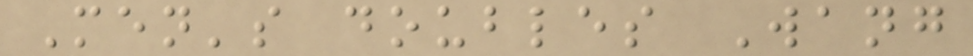Men's doubles Wang
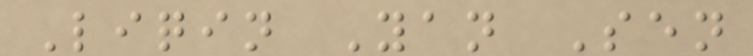Liqin Yan Sen
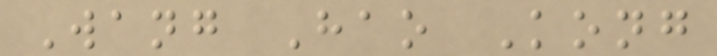Wang Hao Kong
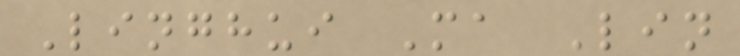Linghui Ma Lin
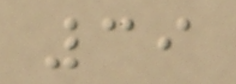39
